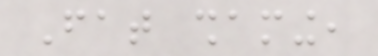Fat shaming,
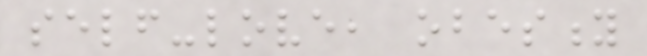self-love, obesity
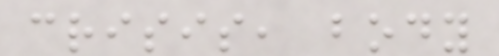crisis, body
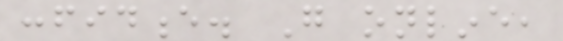confidence. Go online,
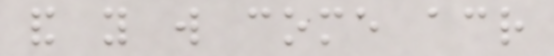and you will come across
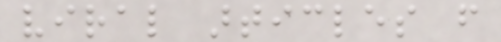viral articles from
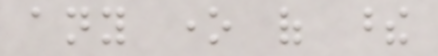any one of these
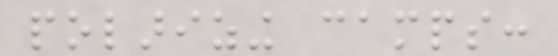polarizing camps:
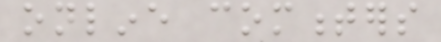online commenters
